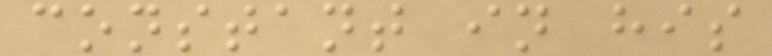constant in his
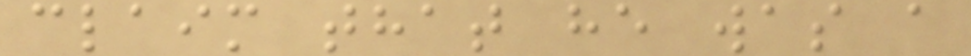claim that he was a
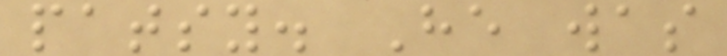patsy. He was
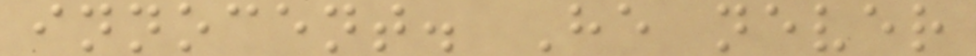innocent. He never
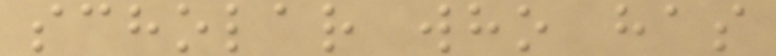scholar who has
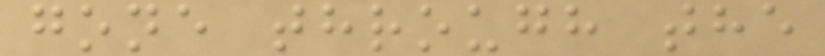gone through the
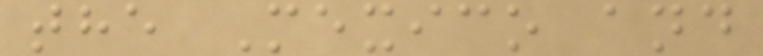the Mexico and
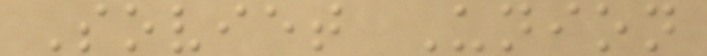Soviet Union
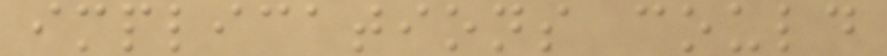implications could
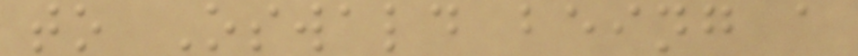to Oswald being a
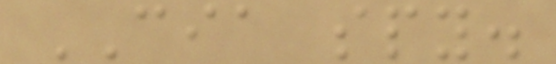CIA spy.
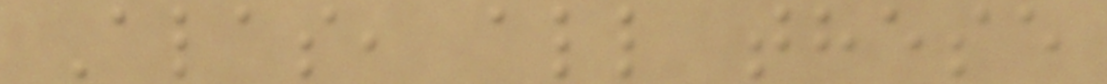Alas, all these
